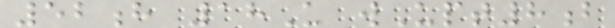52h 18U wUpt8b
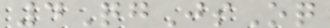4QgJsOq
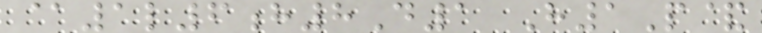@1l6h8D1 H1P&
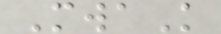MwaK
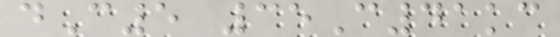dC5 35C41kc
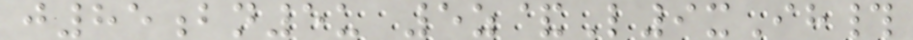j85bn5u 5z&L9xIh#
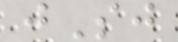jSj
